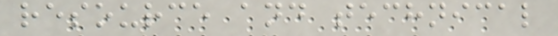resource and technical
